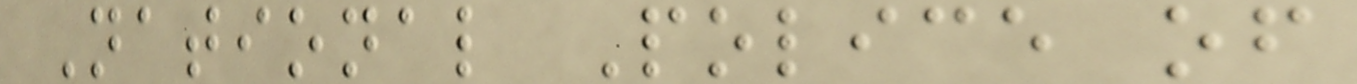National Police of
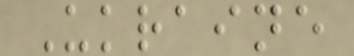Ukraine
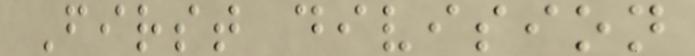First division
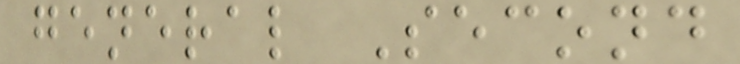general Second
